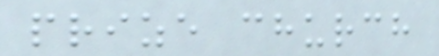prize church
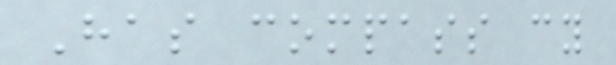Has compass cy
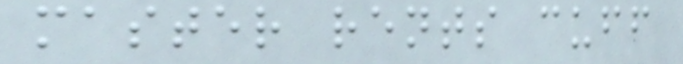master rents cuff
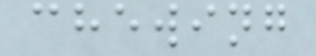chewing
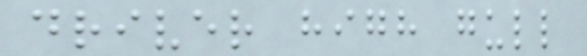driver high gull
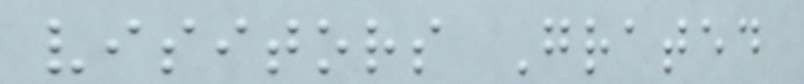visitors Grated
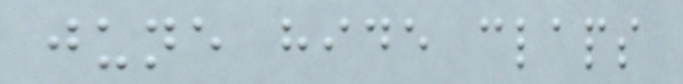june hide claps
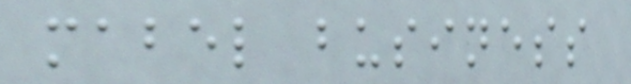mabel business
